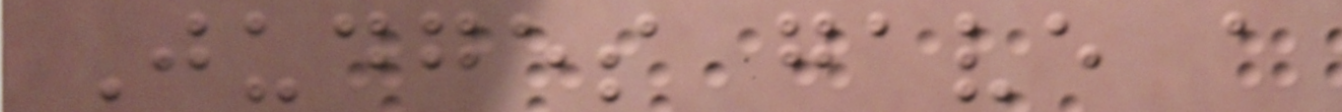Judges gave a
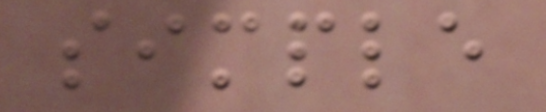simple
